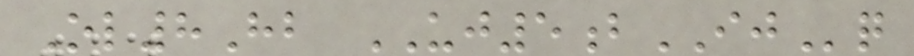Ol8Hb UJ5bIJq
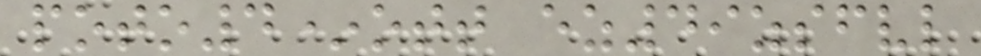poto4*ott ez49zsfvl
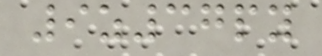9z37py
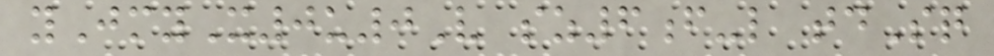yJmyX0u0V sz6f-l tdSq
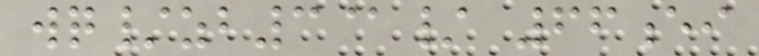wq/zb3@/ 66ei
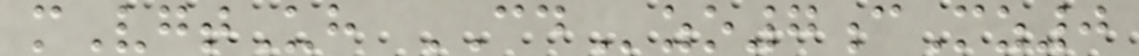mVgtUh CDzo7cMz0
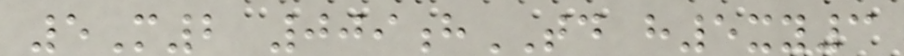5M2 009hTD h5xy3
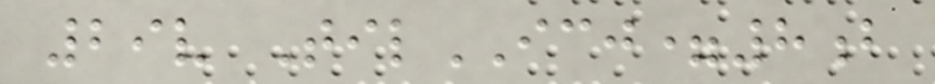29v TilICJ=8b
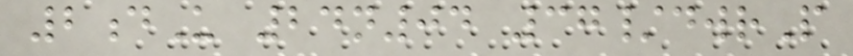2dU 24n04 37/dwrP
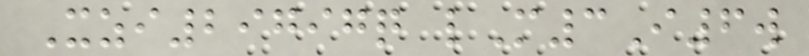Xzi29797q lM3I6w
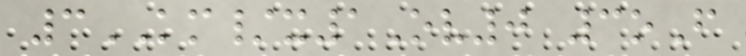3KM/x1Ov0 3oF
